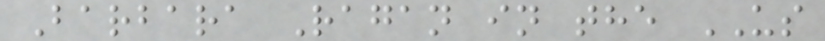Barbara Ragan in the US
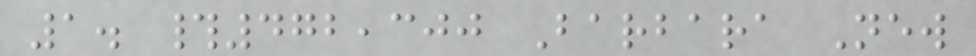1. #472,300 Barbara New
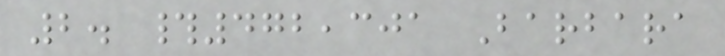2. #472,301 Barbara
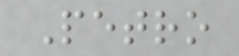Petro
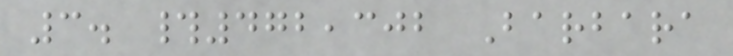3. #472,302 Barbara
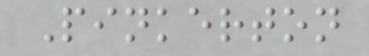Pinkerton
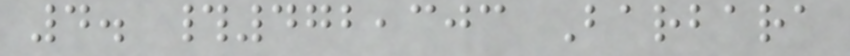4. #472,303 Barbara
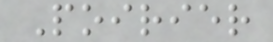Poirier
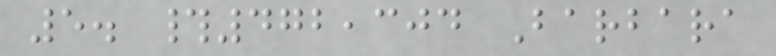5. #472,304 Barbara
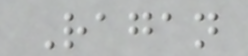Ragan
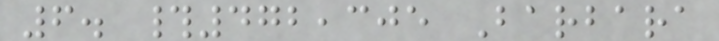6. #472,305 Barbara
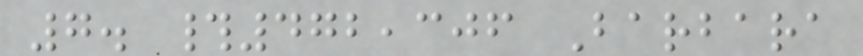7. #472,306 Barbara
